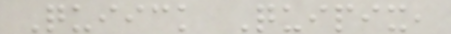Quiick Quipix,
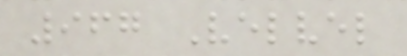967 Velvel
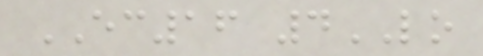EC16 4LO
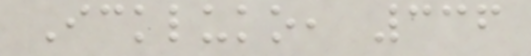Ickluko, 336
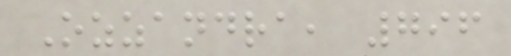Ozzandra, 796
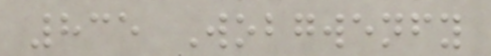835 Wobgwenfy
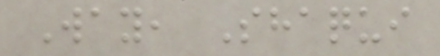Way, Shaqui
